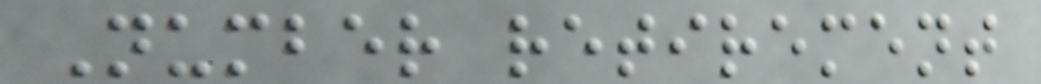Number retirement
